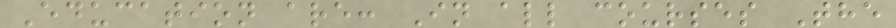Education are: In all courses The
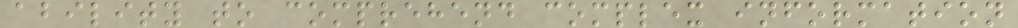ability to comprehend complex information
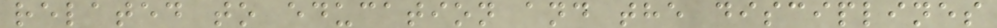related to education and the disciplines
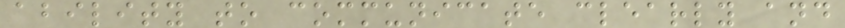ability to communicate clearly and
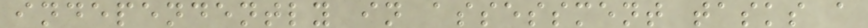independently in assessment tasks a
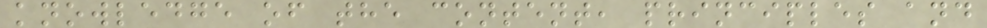knowledge of the content, principles and
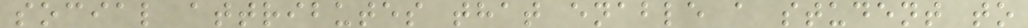social attributes that enable a student to
